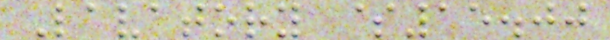Lavatory $15.00
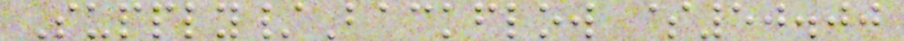Supply/Backflow $50.00
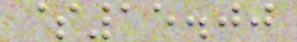$15.00
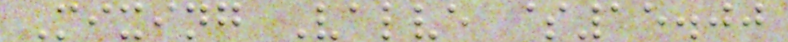Mixing Valve $15.00
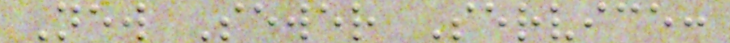New Sewer Service:
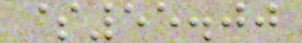$55.00
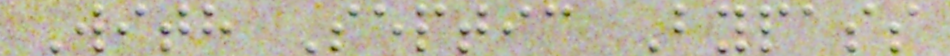With Septic Bypass
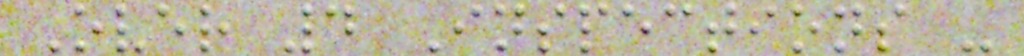Over 4 Inspections -
